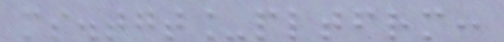ms.tgt_pltfrm:
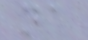na
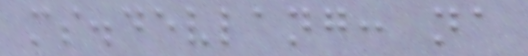ms.devlang: na
